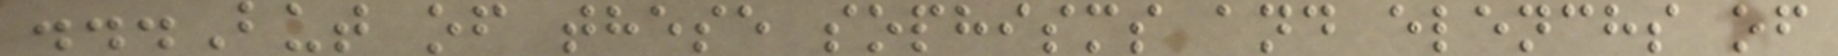...But of these sophisms and elenchs of
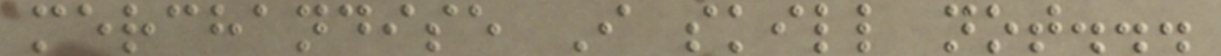merchandise I skill not...
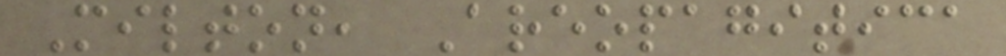Milton, Areopagitica
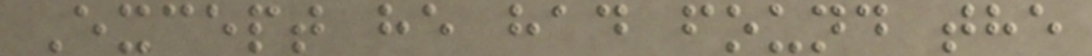Except he had found the
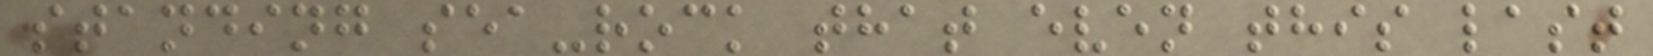standing sea-rock that even this last
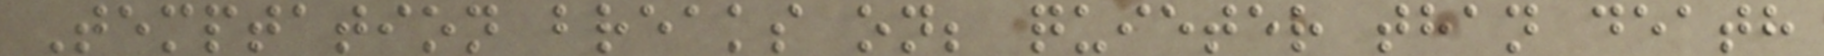Temptation breaks on; quieter than death
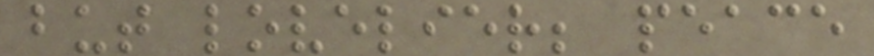but lovelier; peace
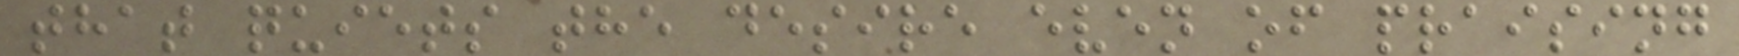that quiets the desire even of praising
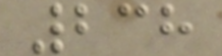238
